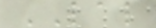LAL
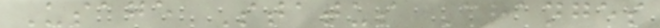Usage Status Changes
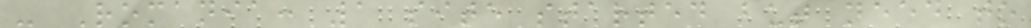- Romania: 1 site started but need to
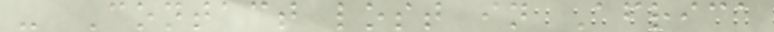- Contact lost in Africa
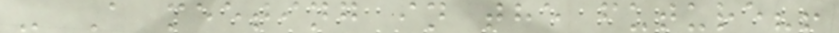- A meeting in the future?!
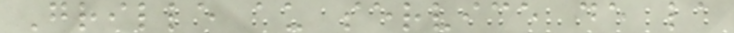Grille au service de la
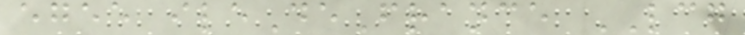egee ileDeFrance LCG
